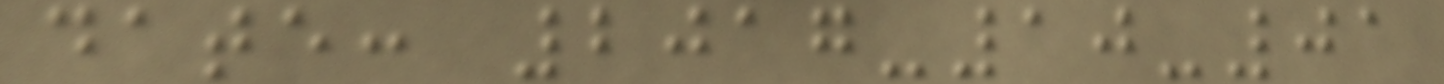date: 2017-10-01
